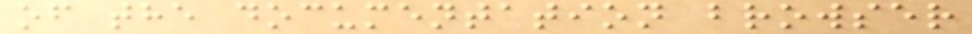of the documentation browser
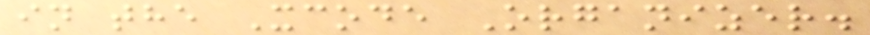in the Xcode Organizer.
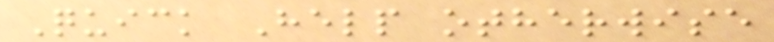Quick Help otherwise
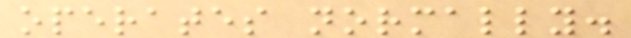operates normally.
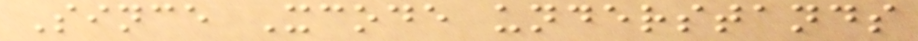Since Xcode understands
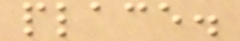place.
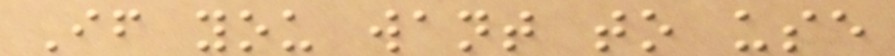If you want to use
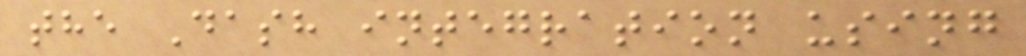the Dash integration using
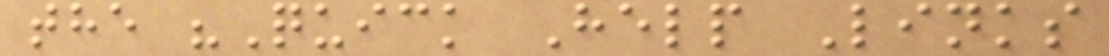the "Quick Help Links
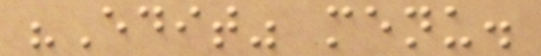"Edit" menu.
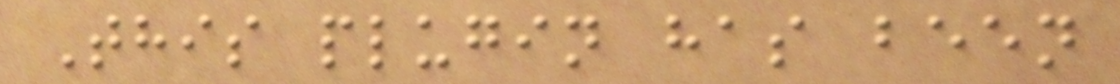This plugin has been
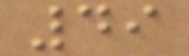49
